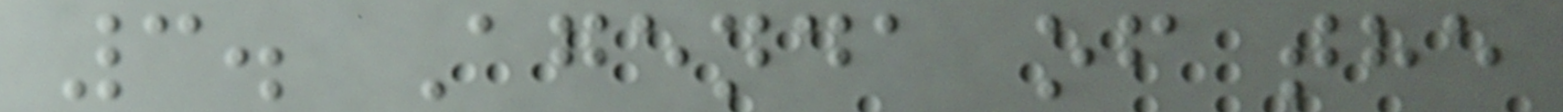3. Agenda of the
